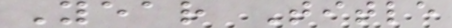Year Title
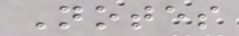Notes
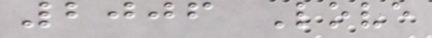2006 Love
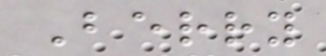Berry
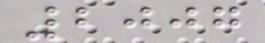2007
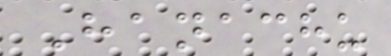Hanachu
